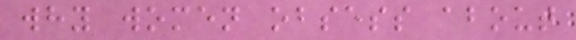why women obsess about
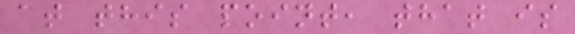at this point, that is
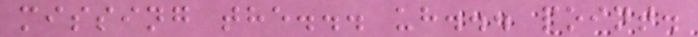missing the... uh... point.
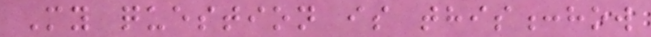My question is this:how
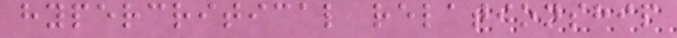hypercritical relationship
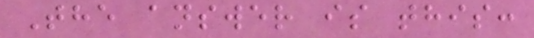The answer is this:
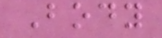Body
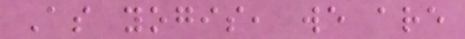As yogis, we are
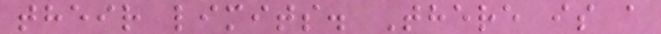their limits. There is a
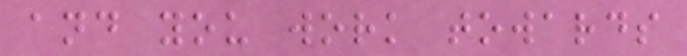and you work towards
